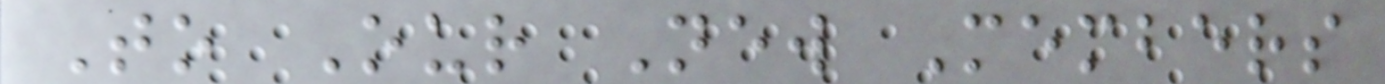To Our New Members
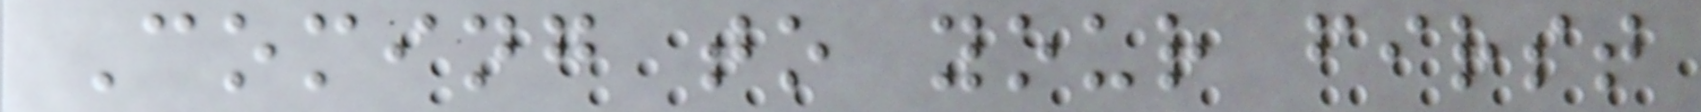Coming to your first
